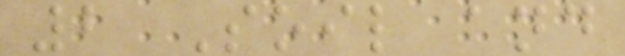2 Soil and
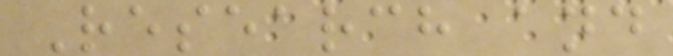Research and
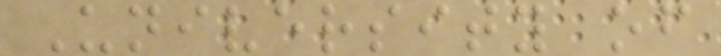University of
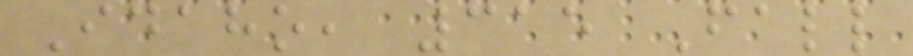Idaho, 315 Fall
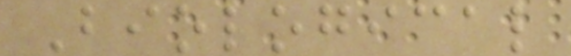Biological
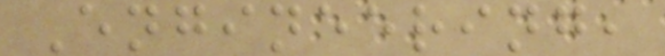Engineering,
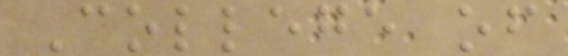College of
